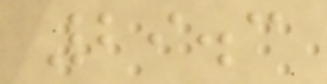29.3
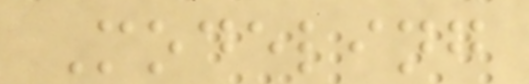Modeling
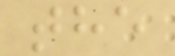the
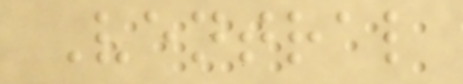Ventral
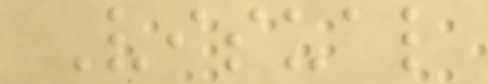Visual
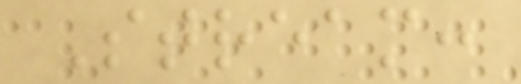Stream:
